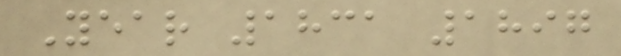Year 1831 1897
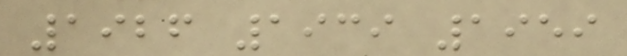1926 1939 1959
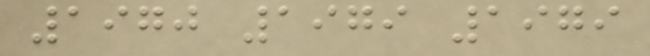1970 1979 1979
